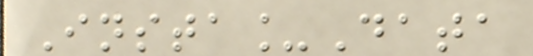Insta_Data
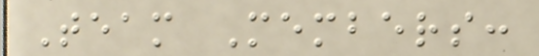Team Members:
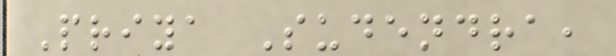Priya Sudendra,
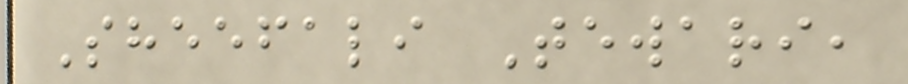Sheefali Tewari,
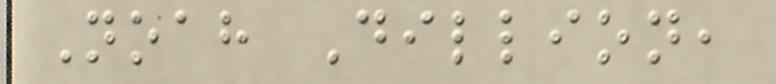Noah Dillion,
